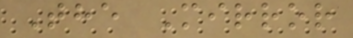The Mirror
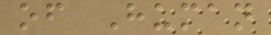of Human
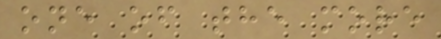one of the more
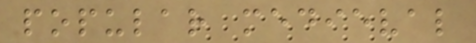popular medieval
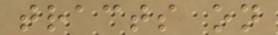tracts on
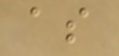as
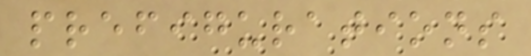prefigurations
